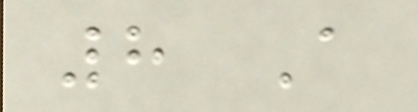8 A
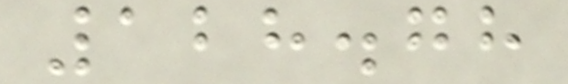128.78
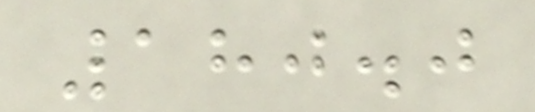180.0
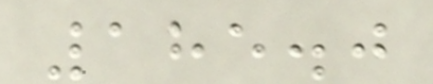185.0
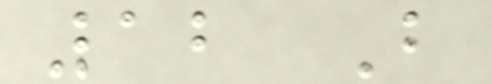12 B
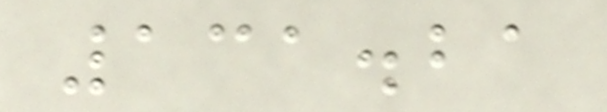131.21
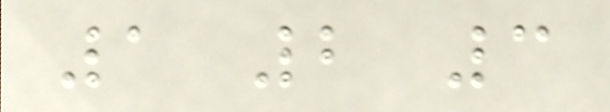1 2 3
